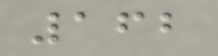162
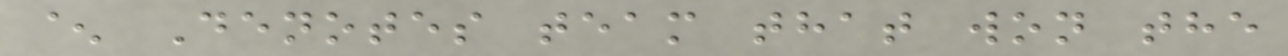^ Denotes team that won the
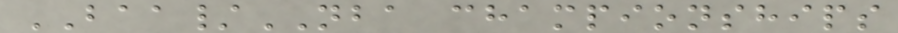BAA/NBA championships
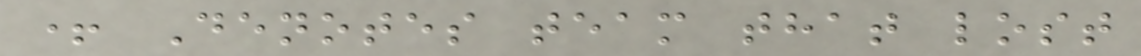+ Denotes team that lost
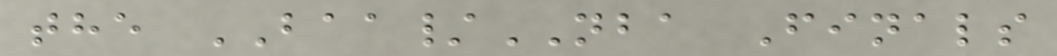the BAA/NBA Finals
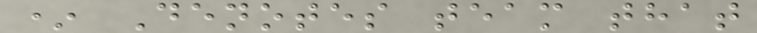* Denotes team that
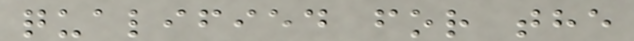qualified for the
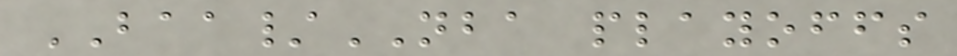BAA/NBA playoffs
